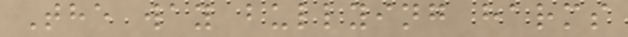The way bullying harms
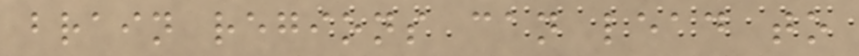brain regions can lead to
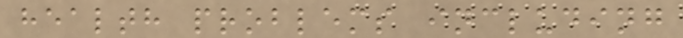health problems including
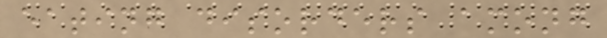eating disorders among
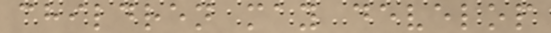children may develop
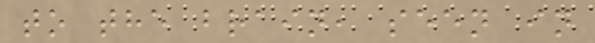to the brain, seen in
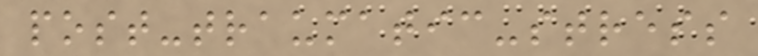post-traumatic-stress
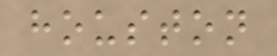houston
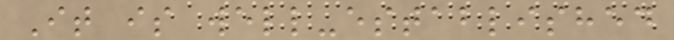It is well-established
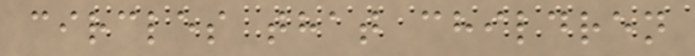circles that children
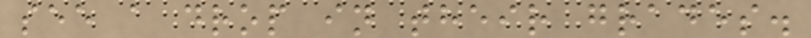see a drop in their grades.
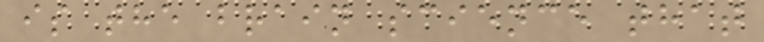is the brain science that
